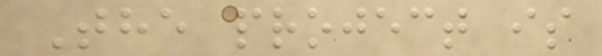The project is
